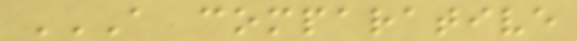A COMPARATIVE
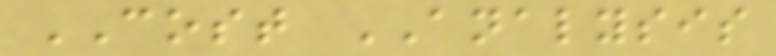COST ANALYSIS
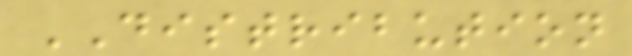DISTRIBUTION
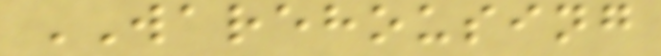WAREHOUSING
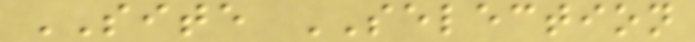SITE SELECTION
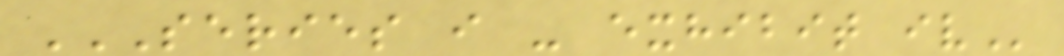SERIES I - EXHIBIT IV
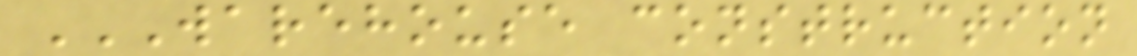WAREHOUSE CONSTRUCTION
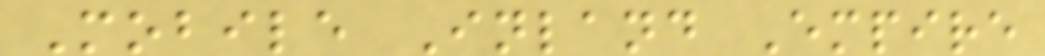Mobile Inland Empire
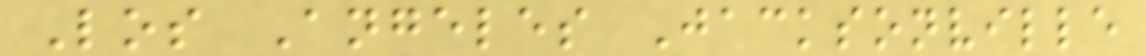Los Angeles Jacksonville
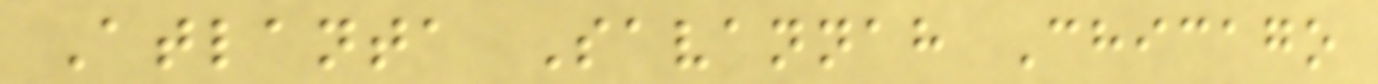Atlanta Savannah Chicago
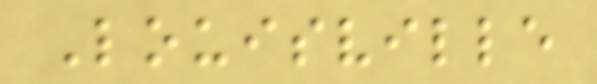Louisville
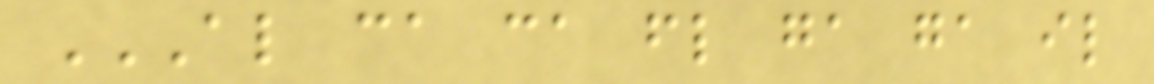AL CA CA FL GA GA IL
